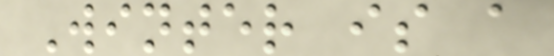Winter is a
